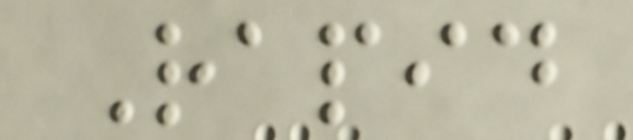Rapid
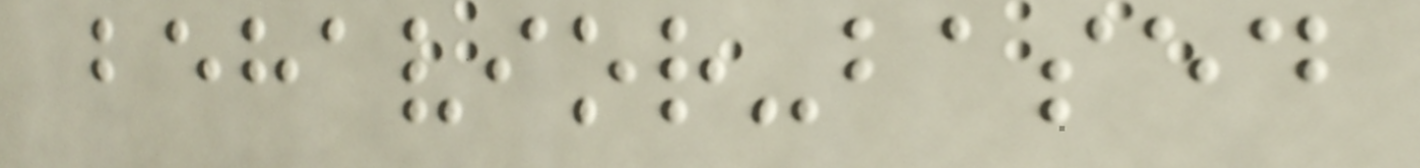behavior-based
